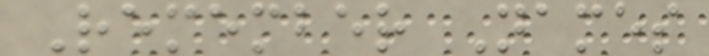Remember Names
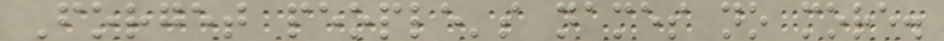Forget people's names no more.
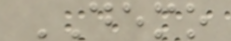DEMO
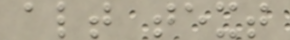alt text
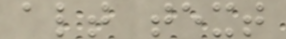alt text
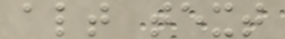alt text
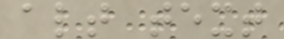alt text
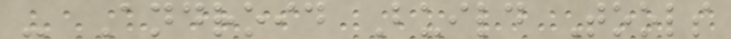- Android Build Tools
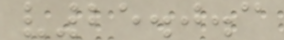v25.0.3
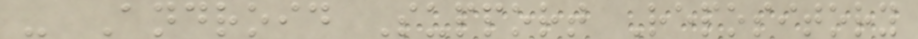- Android Support Repository
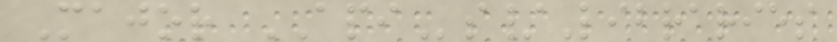Major APIs/Libraries
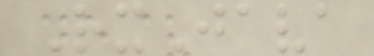RxJava
